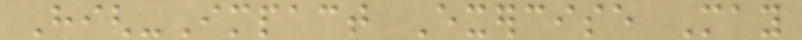High-Impact Exercise May
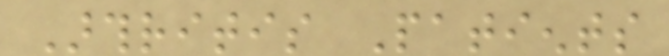Arthritis Patients
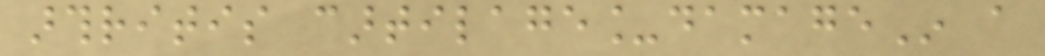arthritis cartilage_damageIn a
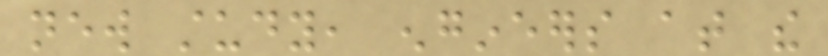new study, engineers at the
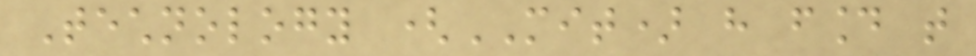Technology (MIT) have found that
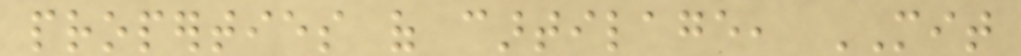properties of cartilage, MIT
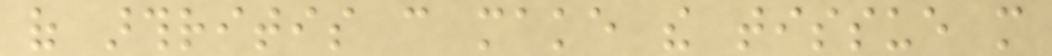of arthritis can make the tissue more
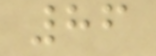86
